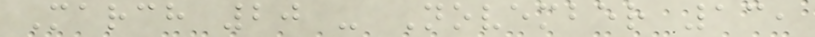March 20 - November 13,
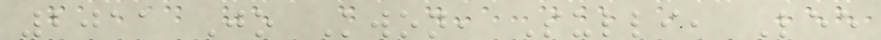2011 Jo Kwon, Sulli, Lee
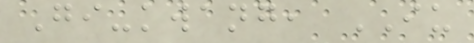Gi-kwang, IU
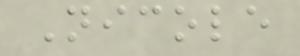Nicole
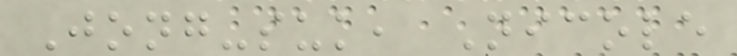Jong-suk, Nicole
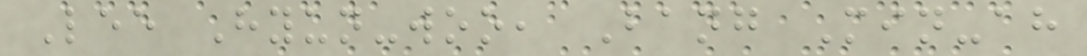Lee Hyun-woo, Bang Min-ah
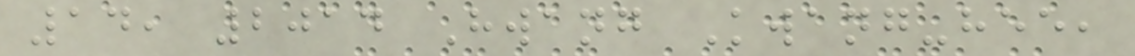14, 2014 Hwang Kwang-hee,
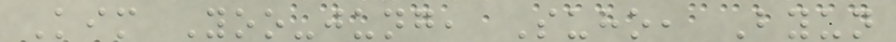Kim Yoo-jung, Suho, Byun
